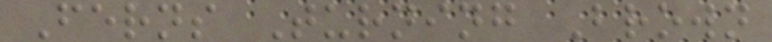Ferns Turning Brown
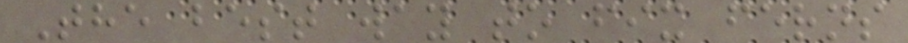The best way to fix ferns
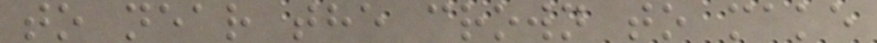to near the crown to make
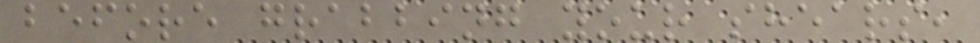before grabbing your shears,
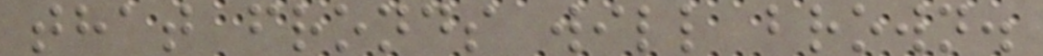that fronds will brown.
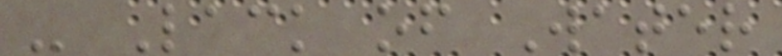- Lack of Water
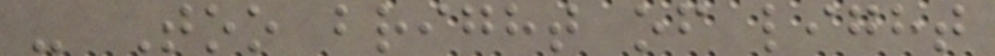- Too bright of light
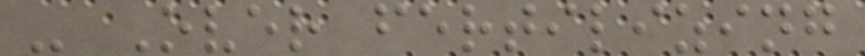- Over fertilizing
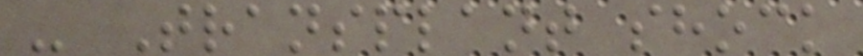- Transplant shock
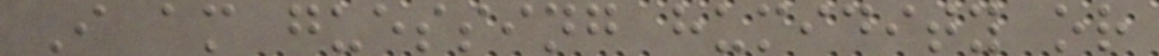I am guessing humidity or
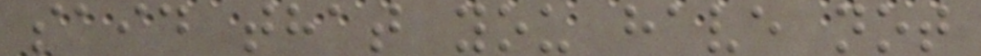said that you have not
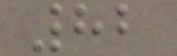82
